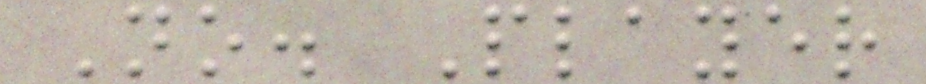No. Player
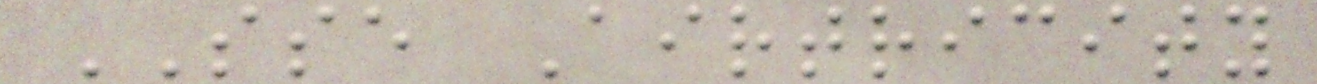SSE Airtricity
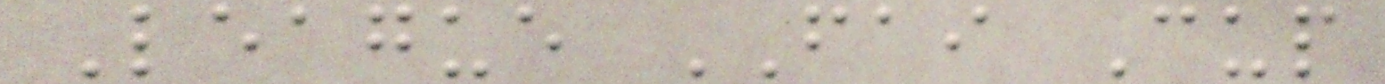League FAI Cup
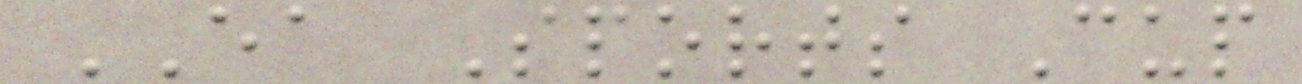EA Sports Cup
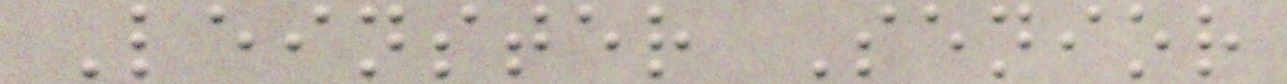Leinster Senior
